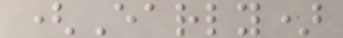(Early)
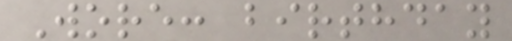Wore: birthday
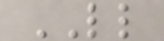LL
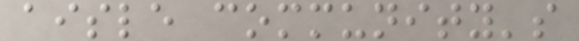aisle community's
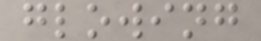glowing
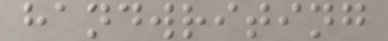handwriting
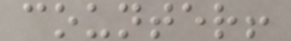counter!
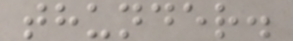thunder.
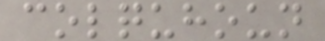colquhoun
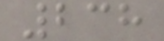238
